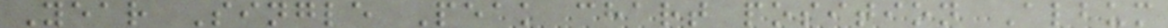Year Single Peak chart position Album
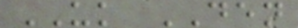UK DEN
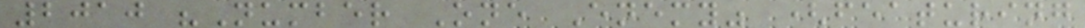2010 "Number One Enemy" (featuring
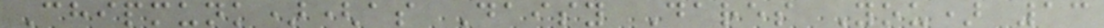Chipmunk)(as Daisy Dares You) 13
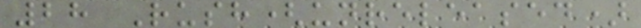28 Rush(unreleased)
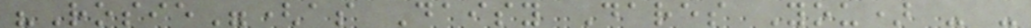"Rosie"(as Daisy Dares You) - -
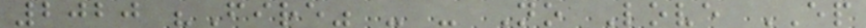2020 "Fire" - - No Love EP
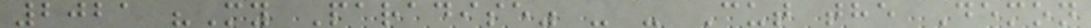2021 "My Paradise" - - Cut the Demon
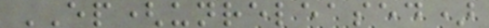EP(unreleased)
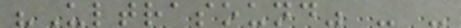"Ultrasound" - -
